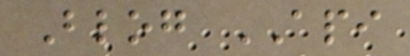Blog API
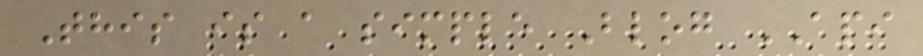This is a simple Blog API
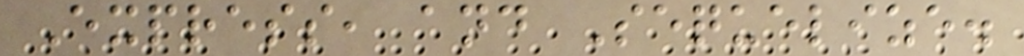Express, and Sequelize.
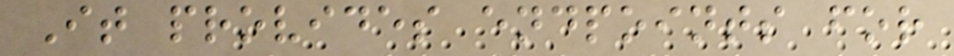It provides endpoints for
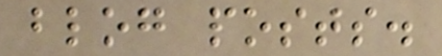blog posts.
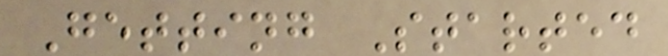Getting Started
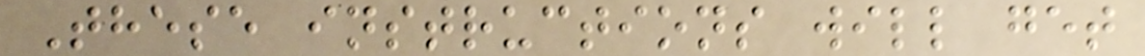These instructions will get
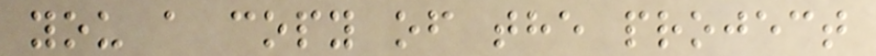you a copy of the project
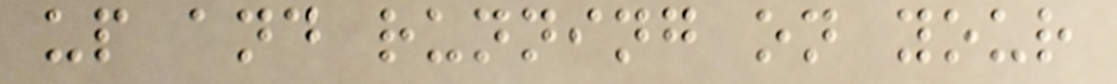up and running on your
